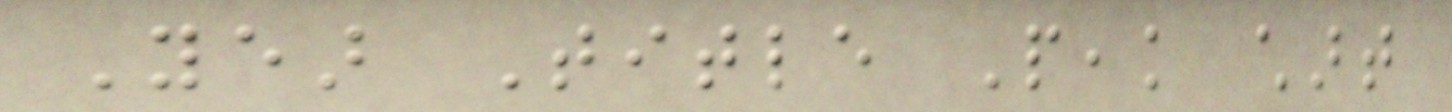Year Title Peak chart
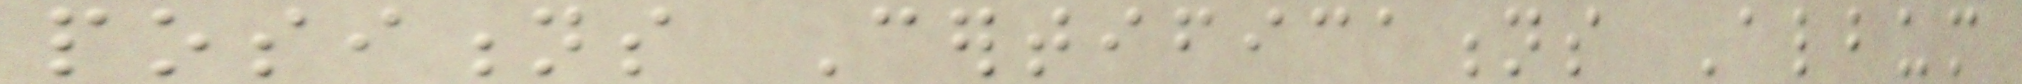positions Certifications Album
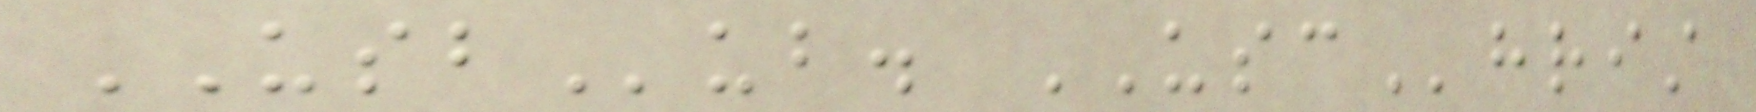USBub. USChrist
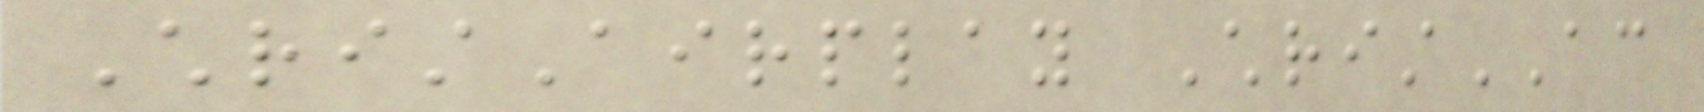ChristAirplay ChristAC
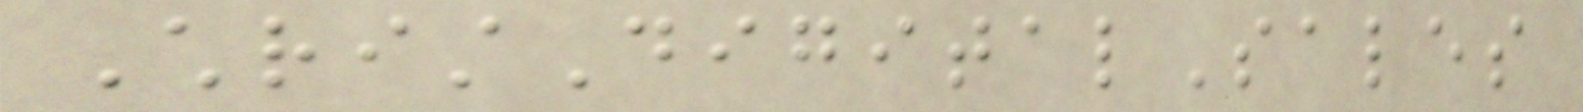ChristDigitalSales
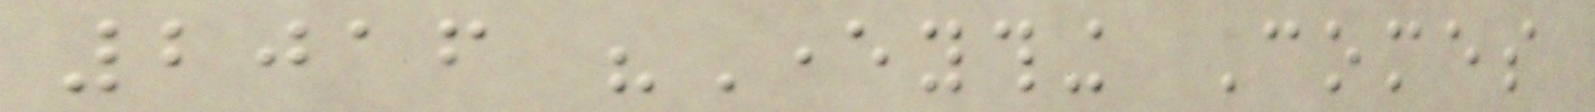2016 "Everything Comes
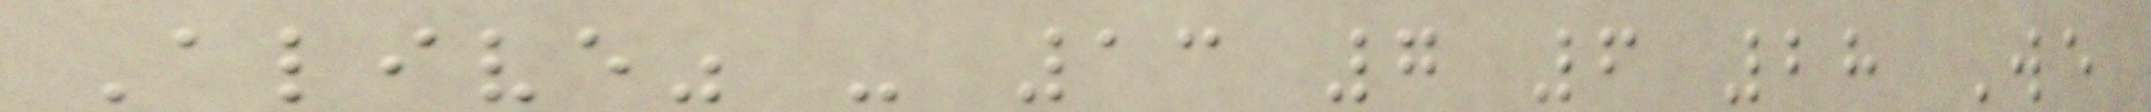Alive" - 13 7 6 28 We
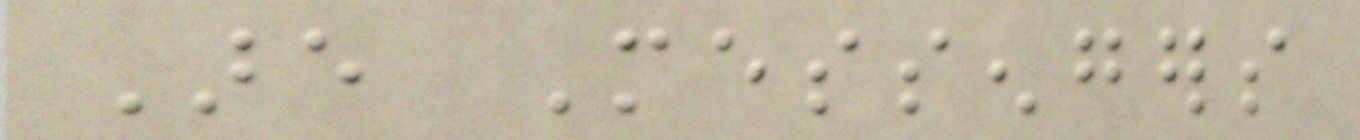Are Messengers
